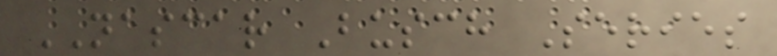NASCAR Busch Series
